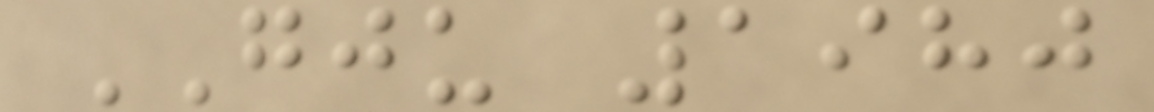GJU 1980
